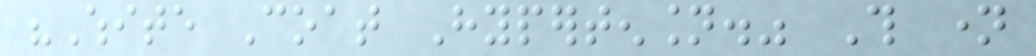"White Coat Hypertension." This name
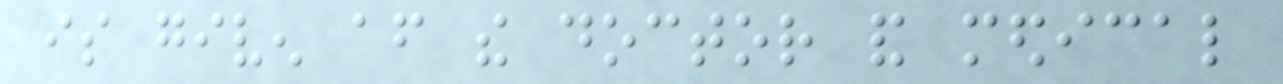is given after the doctor and medical
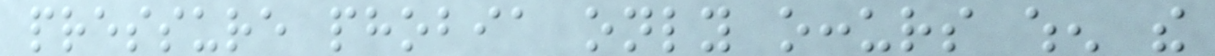pressure phobia only occurs when the
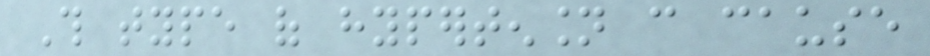This type of hypertension can cause
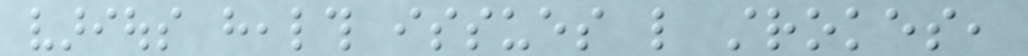various health issues like strokes,
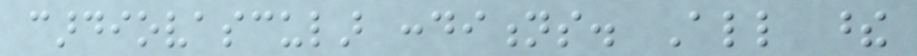cardiovascular conditions. All these
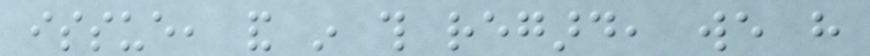issue, and in this regard, we have
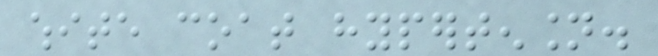white coat hypertension.
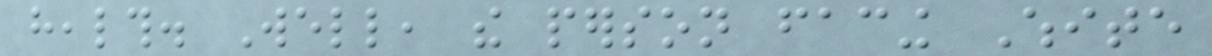health. Well, the person facing White
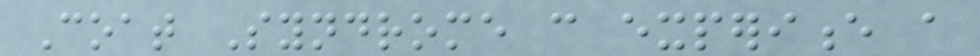Coat Syndrome can experience a
